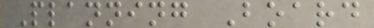Planning Board
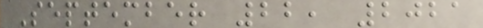September 22, 2021
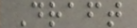Draft
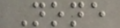None
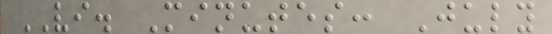VI. Minutes: July
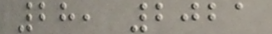28, 2021
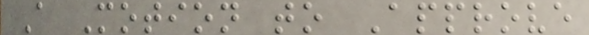A Motion to Approve
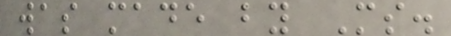was made by Ms.
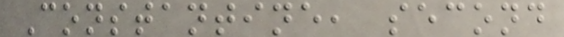Constantine, second
